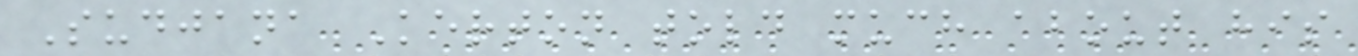Sudjana Kerton told much about his
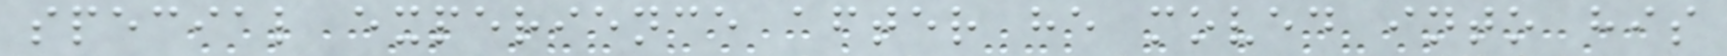special experience after he moved into his
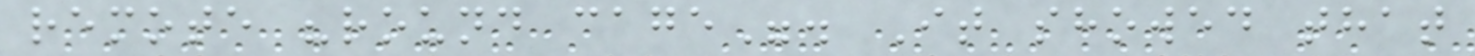remote "round cage". It showed that
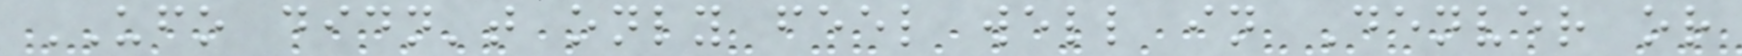UFO didn't only feel well in Denver or
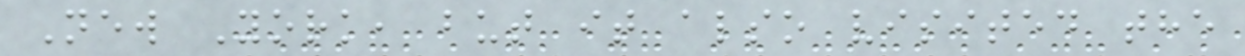New York, but it also visited the
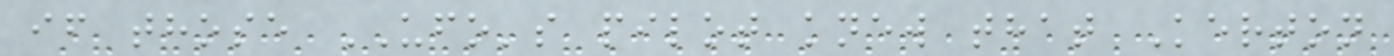if those UFO's pilot knew that Kerton
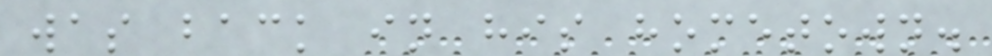was back in his hometown.
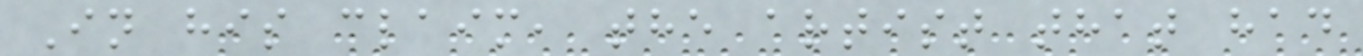In his claim, the artist that had
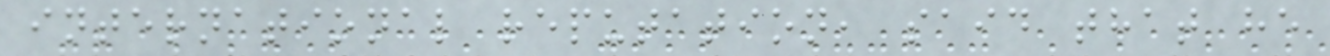international reputation, said that he
